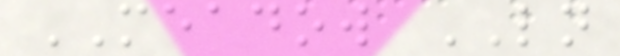MEADOW LN
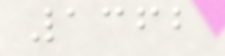1362
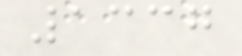1337
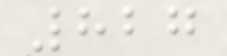827
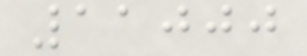11000
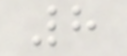8
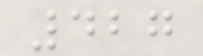427
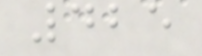425
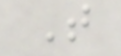T
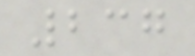237
